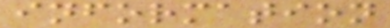information
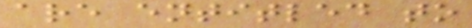are entitled to
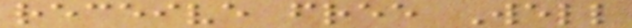receive free Well
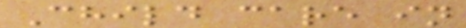Child care in
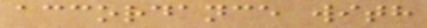accordance with
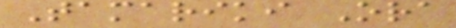Tamariki Ora
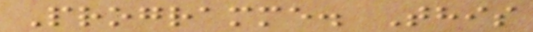Programme. This
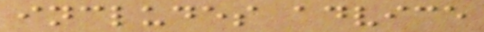includes advice
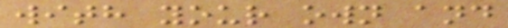with your own and
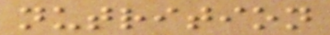nutrition
